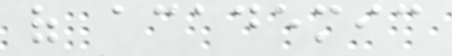of academic
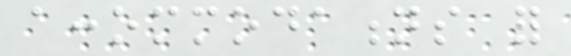accommodations for
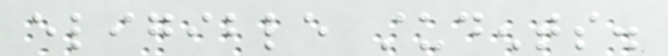eligible students.
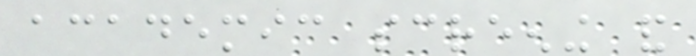academic screening and
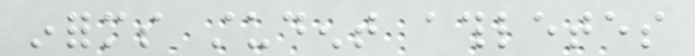informs student athletes
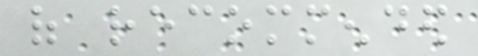of recommended
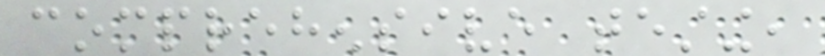comprehensive testing,
